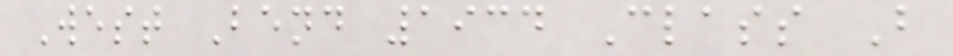West Bend 1934 Class B
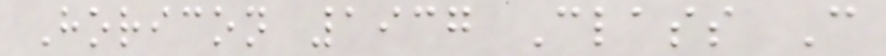Horicon 1937 Class C
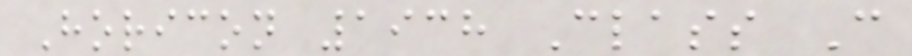Horicon 1938 Class C
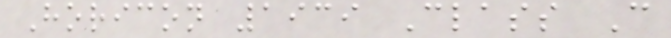Horicon 1939 Class C
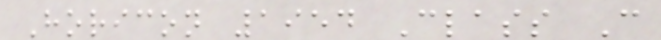Horicon 1954 Class C
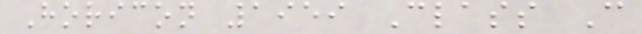Horicon 1959 Class C
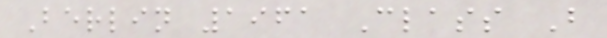Berlin 1961 Class B
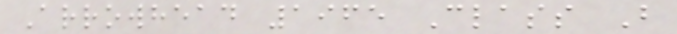Arrowhead 1965 Class B
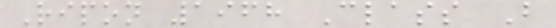Ripon 1968 Class B
